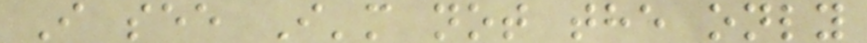I see I'm not the only
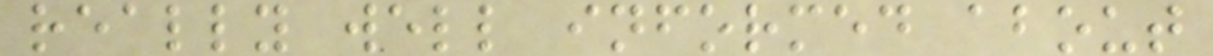really well informed about
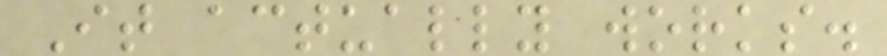It actually works.
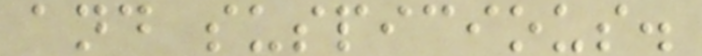and suspicious.
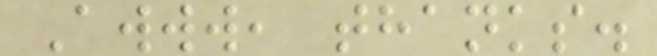Awww, thanks.
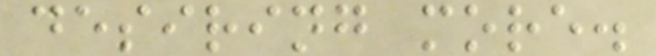desiring more.
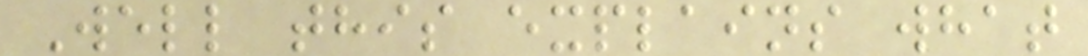Well this explains what
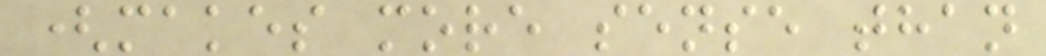(makes more sense than
